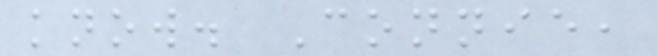know. Connie,
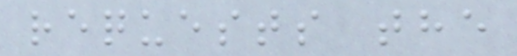requests the
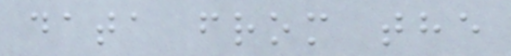data from the
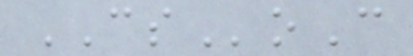CSoC
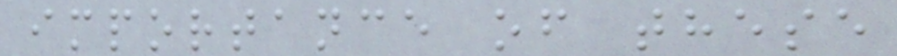importance of these
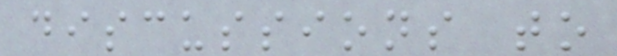discussions to
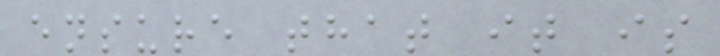ensure that it is
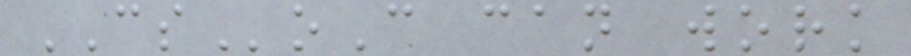CSoC can work
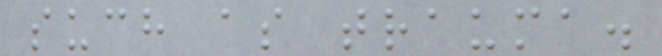such as trauma.
